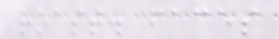roast. faces
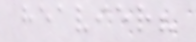heavier?
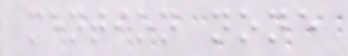mention none
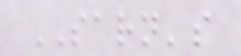SARN's
